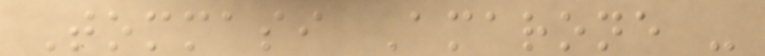Tommasi Amarone -
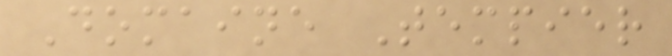Domaine Tempier
